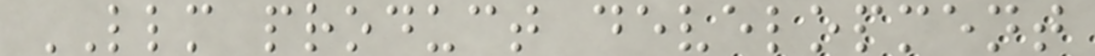LLM product development
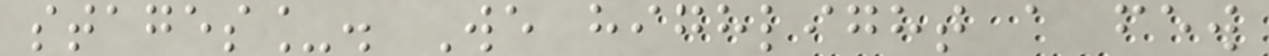stages_. We highlight a few
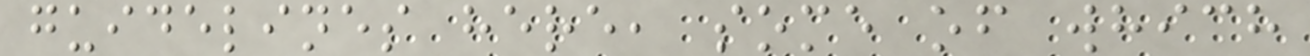guidelines here, some of which
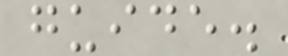guide.
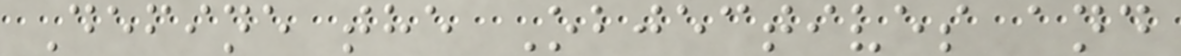Define the Objectives and
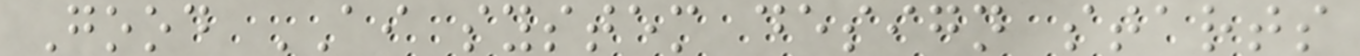Good AI system design starts
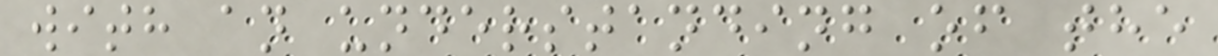with an understanding of the
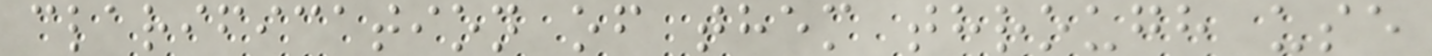clarification of them through use
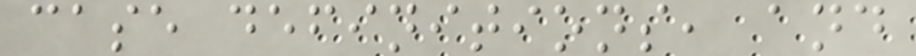case definitions, and
